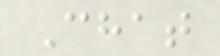Chat
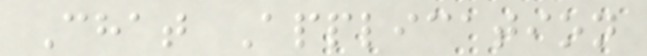Chat Application
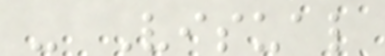- Visual
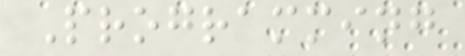Programming
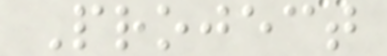Project
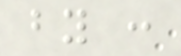by :
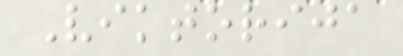Viktorija
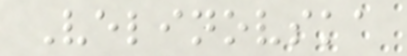Velinovska
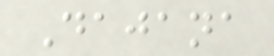Dajana
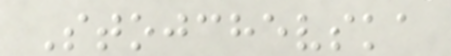Stojchevska
